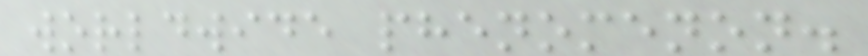worldwide phenomenon.
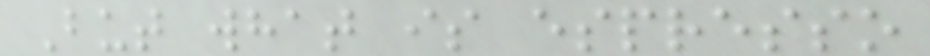But what is espresso
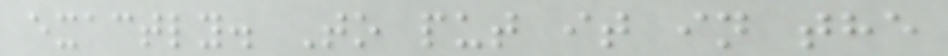exactly. To put it in the
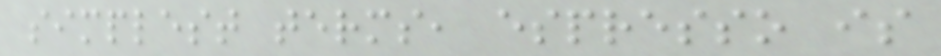simplest terms, espresso is
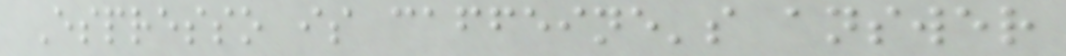Espresso is caffeine's answer
